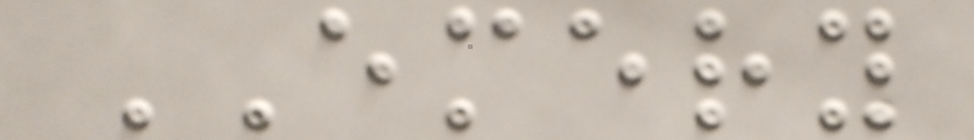EMERY
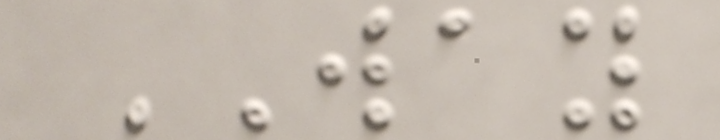WAY
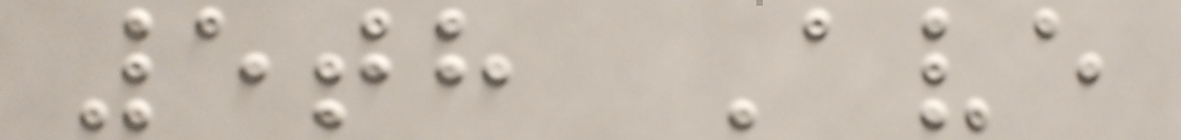5th Ave
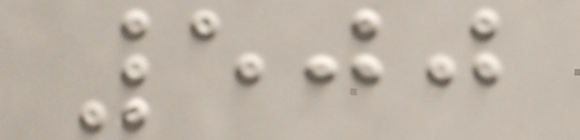500
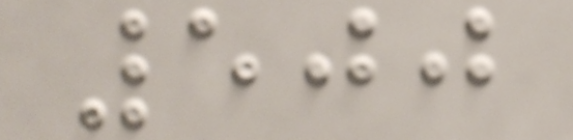500
